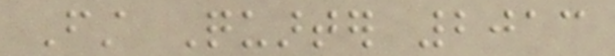First Quarter 2013
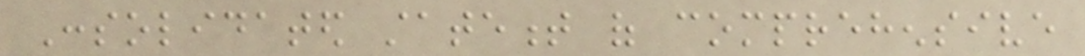Consolidated statement of comprehensive
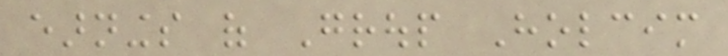earnings of Group Holcim
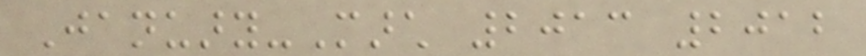January-March 2013 2012
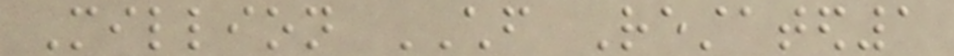Million CHF Restated1
